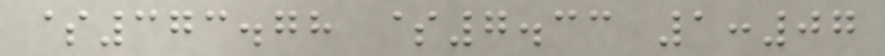$373.78 $7.33 1:07
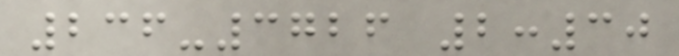236-3726 2:30
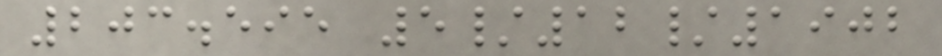203.595 5/12/1902
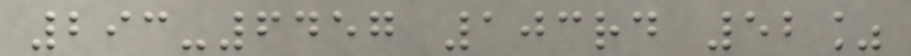293-6457 103rd 52%
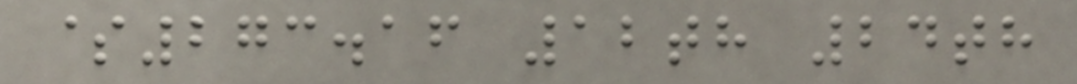$273.16 12th 24th
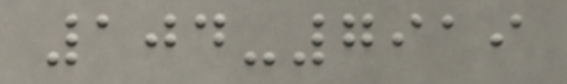104-7919
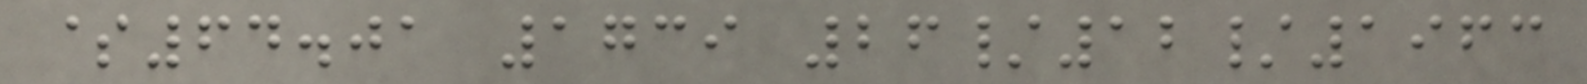$64.01 1739 26/12/1963
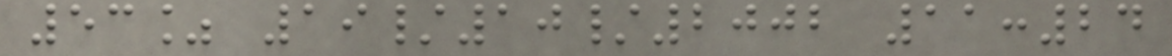53% 19/10/2002 11:24
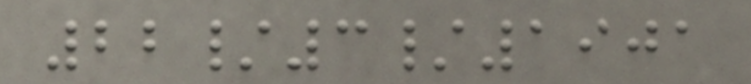22/3/1901
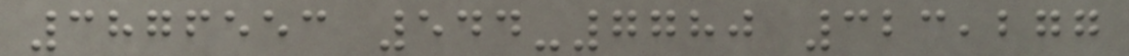3876553 544-7780 323,277
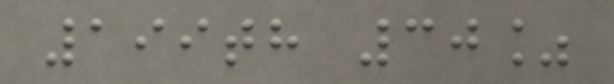199th 30%
